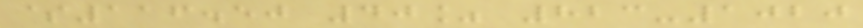$116.50 40% 823-1020
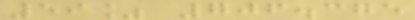59% 706.375
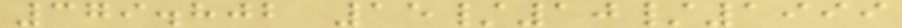379.802 15/10/1999
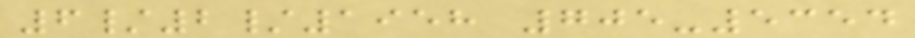6/2/1958 705-5354
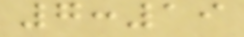7:19
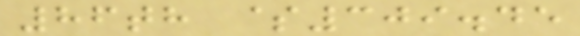86th $309.45
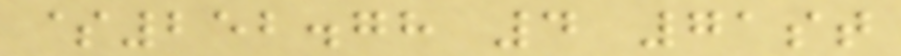$252.78 4 71st
